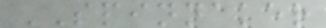SPINNAKER
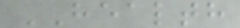HEALTH
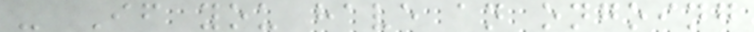- If you have an ongoing
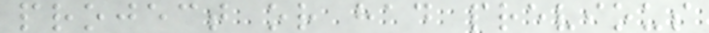project or had previous
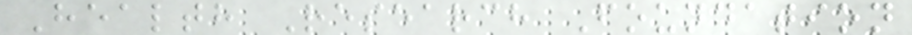Health Research Foundation
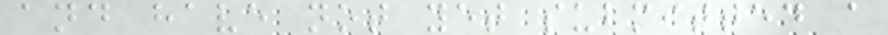and have not yet submitted a
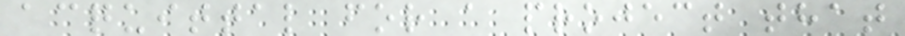acquittal for a project that
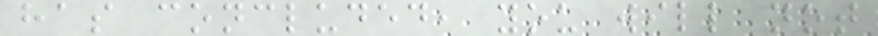has concluded, you will not
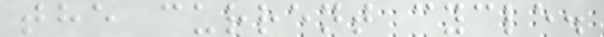the current cycle.
